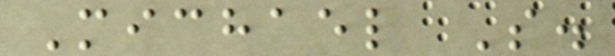Michael S.
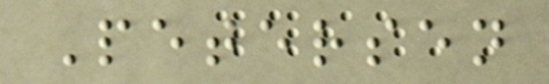Petersen
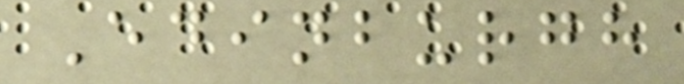Edinburgh
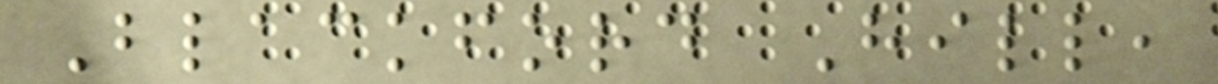Blackford Hill,
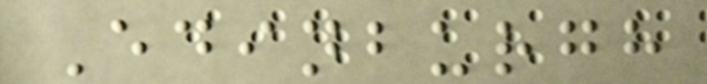Edinburgh
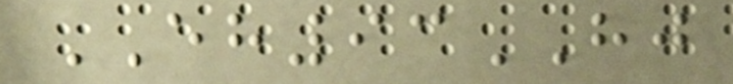EH93HJ
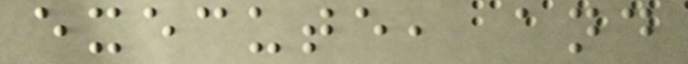execute, and
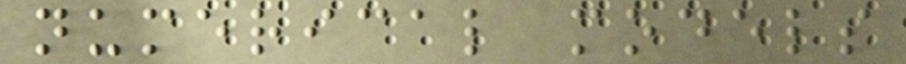numerical models
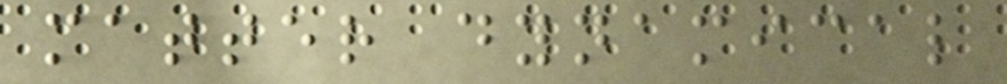matter dynamical
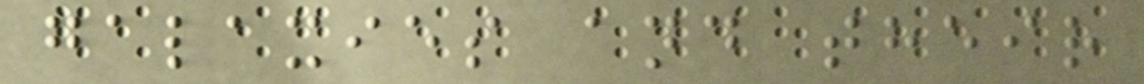galaxies and their
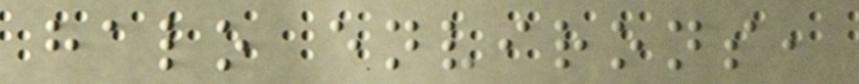halo environs,
